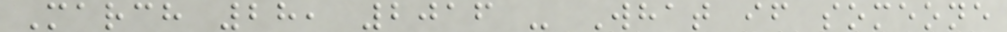March 28, 2016 - What if someone
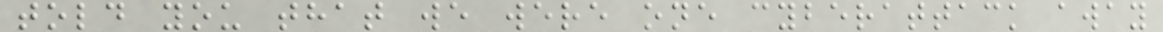told you that we were one cyberattack away
